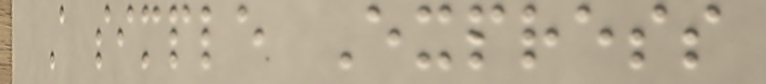A simple Express
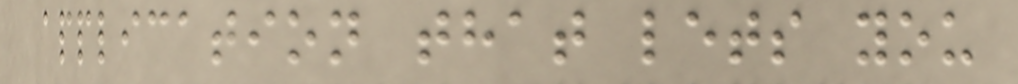application that lets you
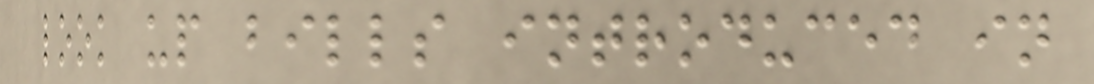look up bills introduced in
